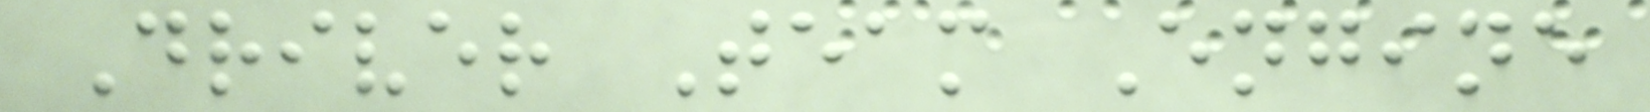Driver Team Engine
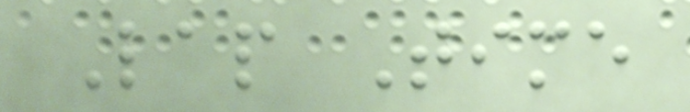Lap Time
